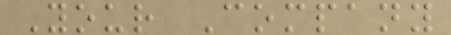Your Company
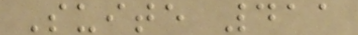Suite 411
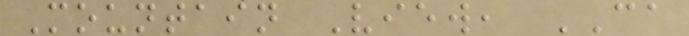Mountain View, CA
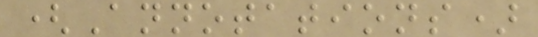(Annotations)
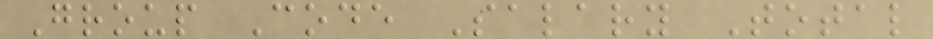Group Code Salary Total
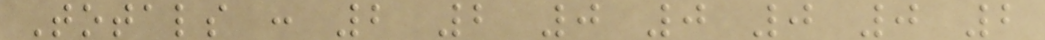Totals : 2 2 0 0 0 0 2
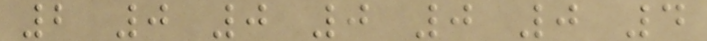2 0 0 0 0 0 4
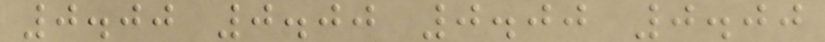0.00 0.00 0.00 0.00
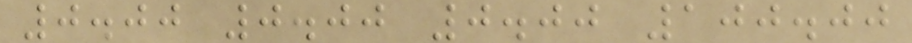0.00 0.00 0.00 100.00
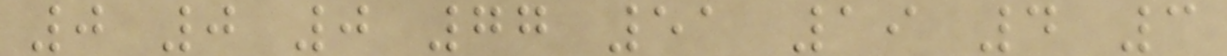0 0 0 77 51 19 4 3
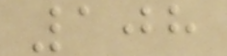108
